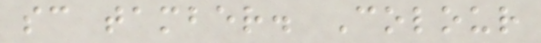sc tamber. Colour
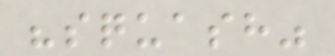"squash"
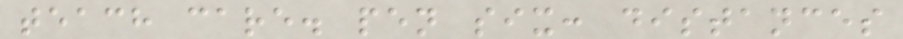teach care. pen six: distances
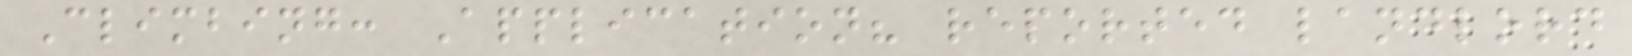Climbing: Application? reported landlord
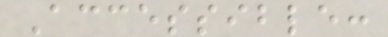Accessible:
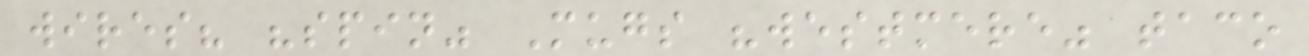wires? "spin" Mugs "westmere" taco
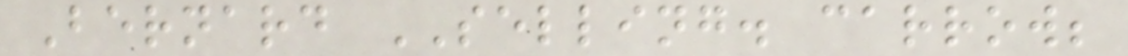Bernard SELLING. carrow;
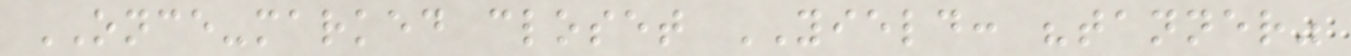ONCE-marked closet YIELD: "tanner"
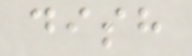dish
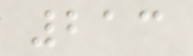213
